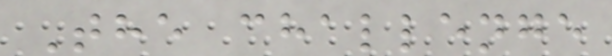The challenge
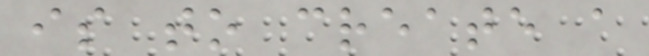is to create a
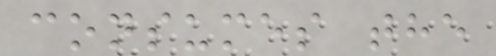consumes the
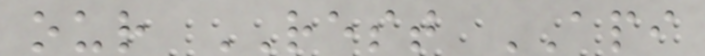our REST API
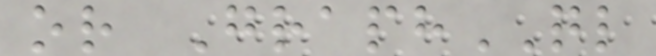or GraphQL
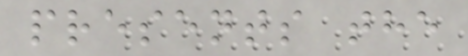presents the
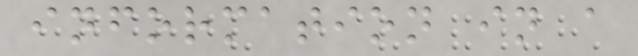information in a
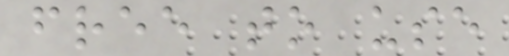free to use
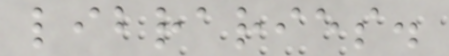libraries.
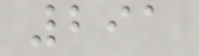291
